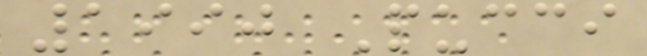1990 Pucci
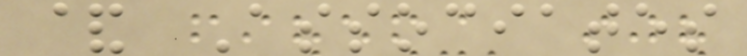& Associates
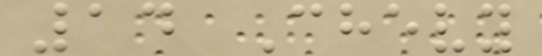14 Chevy
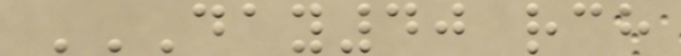DAY40 RCH
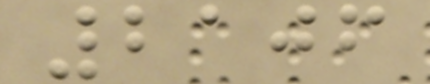2106
